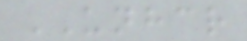UNHCR
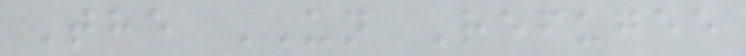The UN Refugee
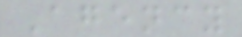Agency
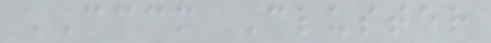CCCM Cluster
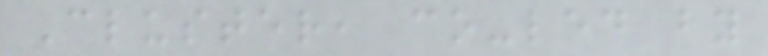Cluster, co-led by
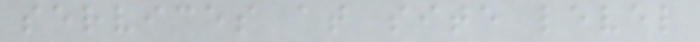services at site level
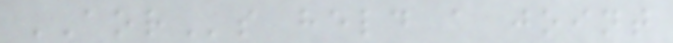AORs held a joint
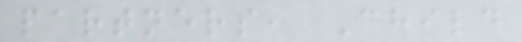partners, Child
